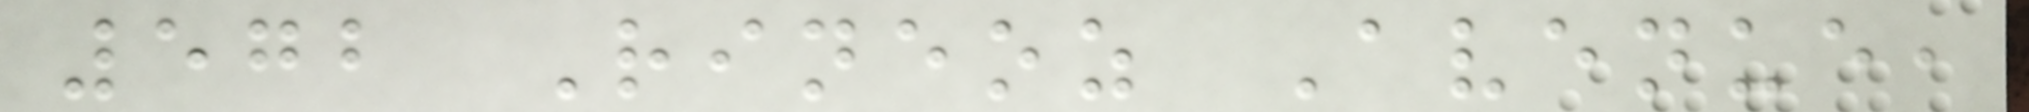572 Rineoz Avenue,
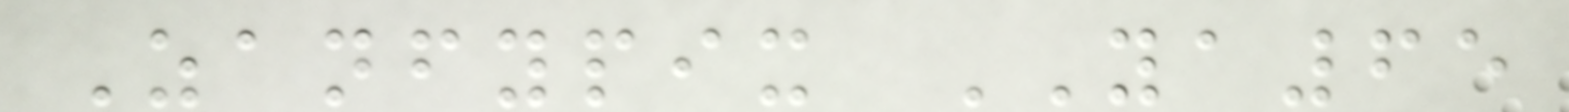Zanfypix YA65
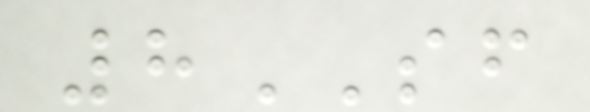8SF
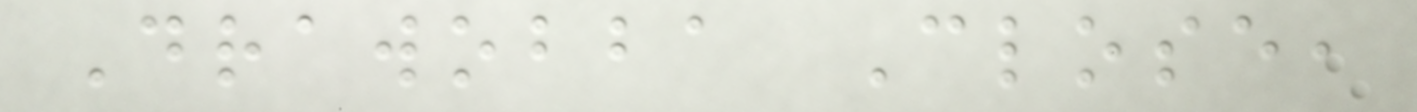Drawobba Close,
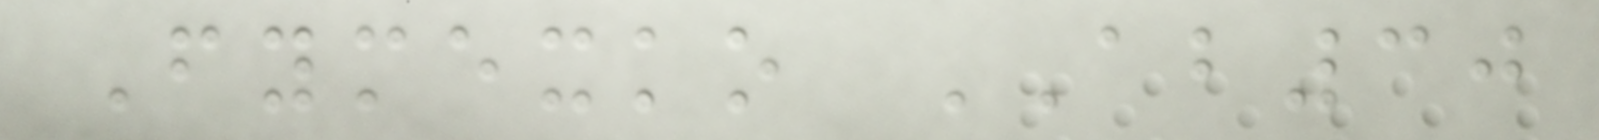Fymexko AB30
